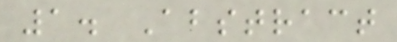1. Abstract
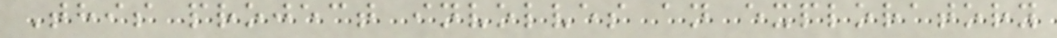This project involves an exploratory
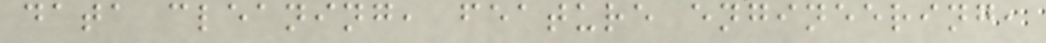data cleaning, feature engineering,
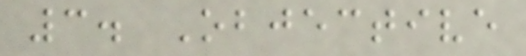3. Objective
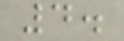4.
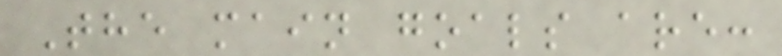The main goals are:
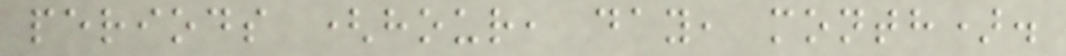periods (hour, day, month).
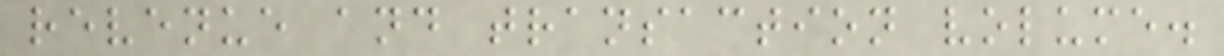revenue and transaction volume.
